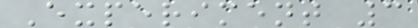Experiment 3
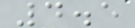4.5
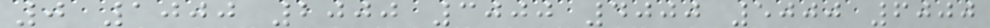0 1000 2000 3000 4000 5000 6000
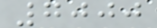7000
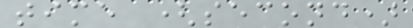time (second)
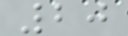20
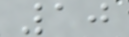10
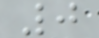0
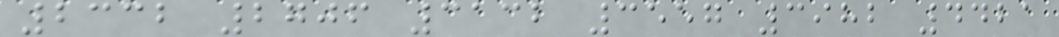2332 2706 3132 3557 3982 4421
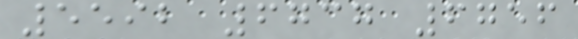5592 6737 6756
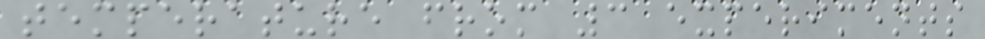temperature from 3 experiments
